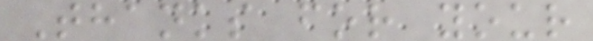Thanks for your
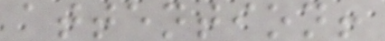attention!
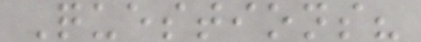Questions?
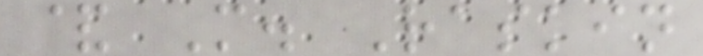& M. Raskin
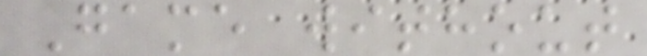Game without
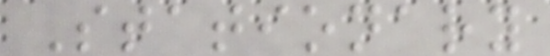Stationary
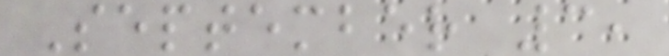September 3,
